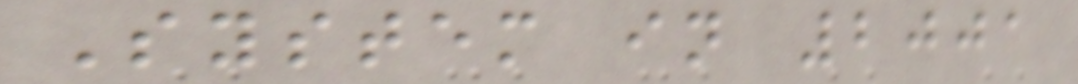System in 2001
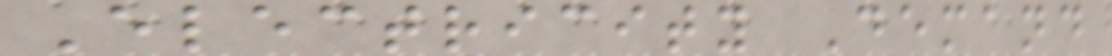Electricity Demand
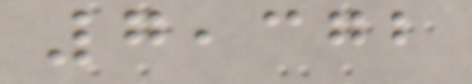7,372
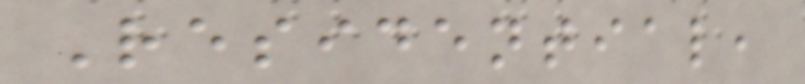Residential,
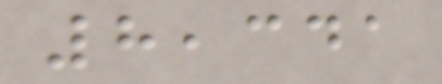8,341
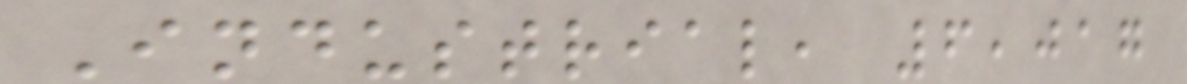Industrial, 6,017
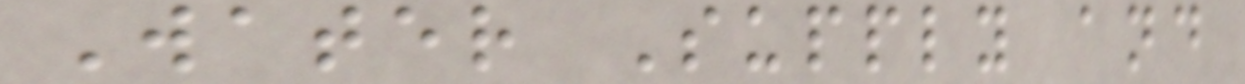Water Supply and
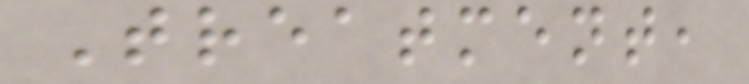Treatment,
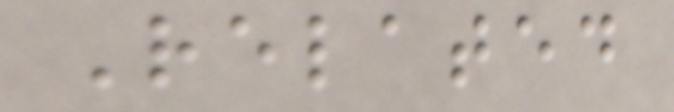Related
